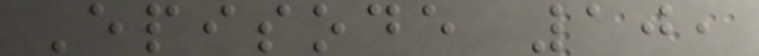Episode 10,
